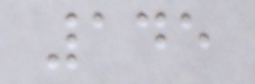145
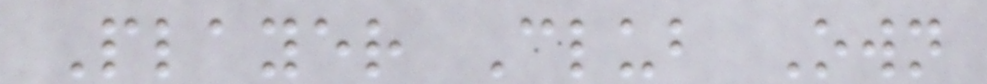Player Club Own
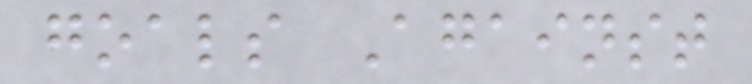goals Against
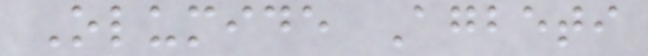Olumide Agbeti
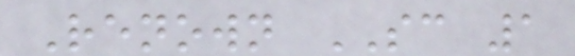Renown SC 1
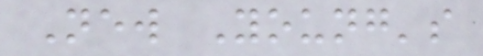New Young's
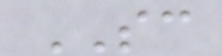SC
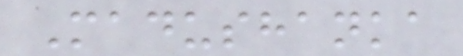Madushanka
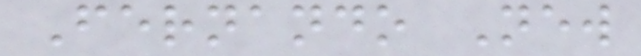Fernando New
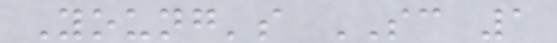Young's SC 1
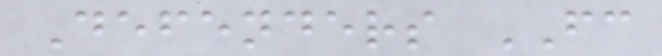Defenders FC
